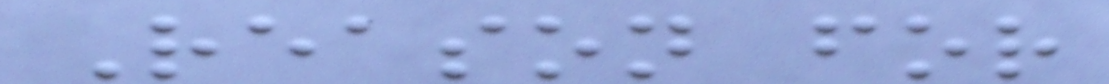Reason for
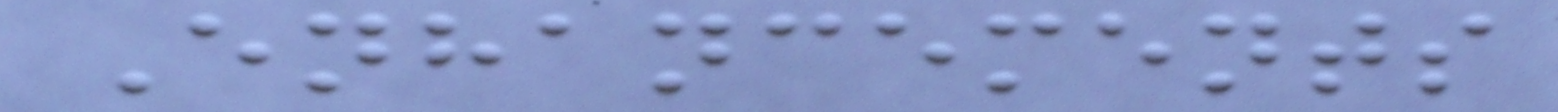Enhancements
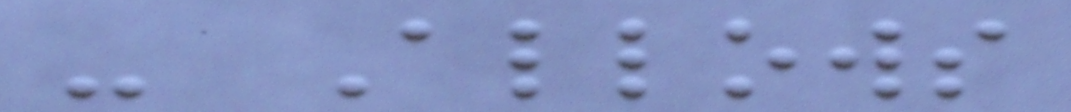- Allows
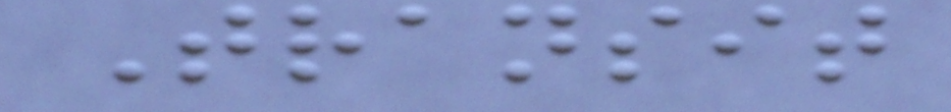Transit
